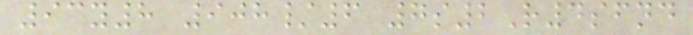93y8 908/6 7s2R4sfnd
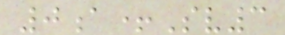0a+Sv3
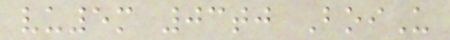vu5m 03tj BoiU
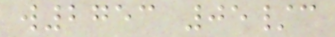w2753 05/c
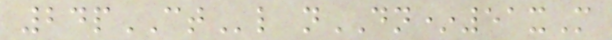24pCTl nDN*51xM
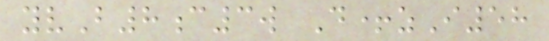yvB8c3w D+zI58
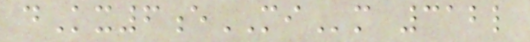dKx6eMIm 312l
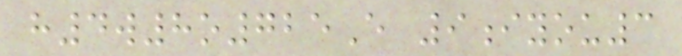h4w8o725E 9iyou3
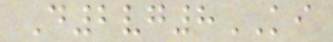D2vg8KI
